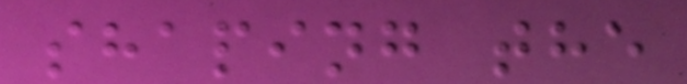shaping the
